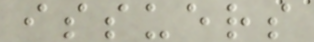issuers
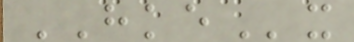HKEx
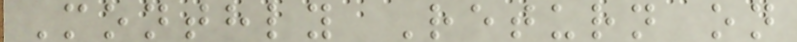Monthly Return on
